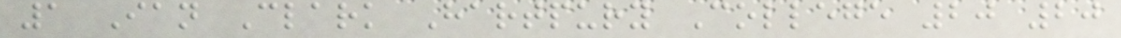1 Ian Clark Hartpury College 20 20
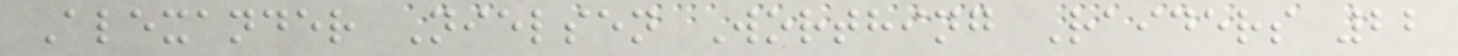Alexander Nielsen Worthing Raiders 22
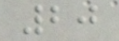20
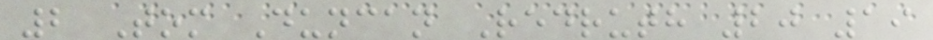2 Tom Duncan Redruth 20 19
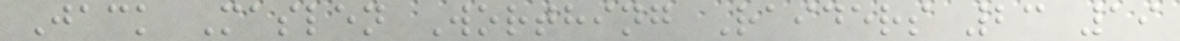Jack Maslen Worthing Raiders 23 19
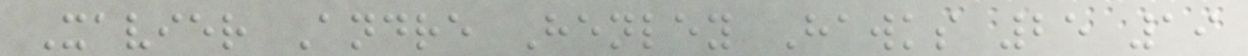Xavier Andre Henley Hawks 25 19
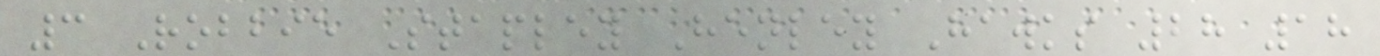3 Robbie Stapley Henley Hawks 28 18
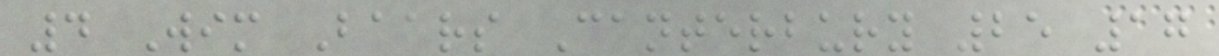4 Wim Baars Canterbury 25 17
